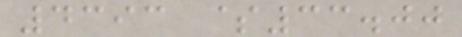4393 $33.00
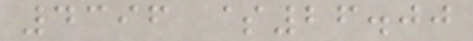4396 $26.00
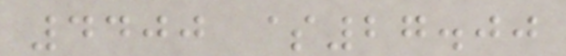4400 $27.00
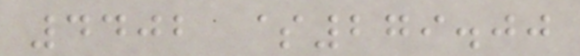4402 $279.00
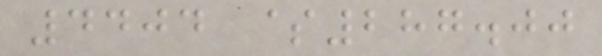4404 $287.00
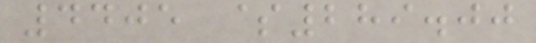4405 $289.00
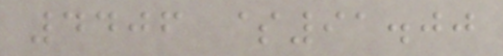4406 $91.00
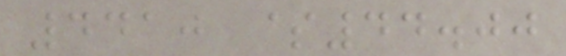4410 $44.00
